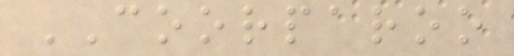COORPAROO
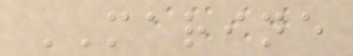MARINE
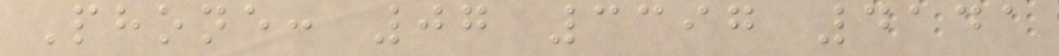Phone: 07 3397 4141
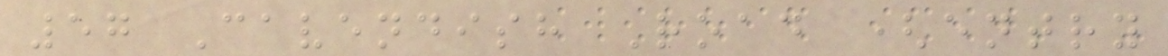57 Cavendish Road (entry
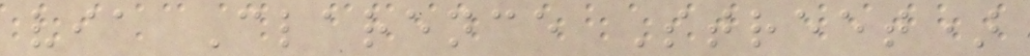via Clarence Street)
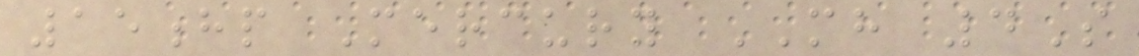15hp Mercury MH 4S
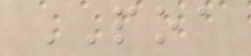POA
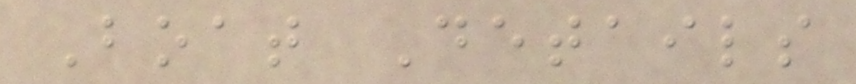Boat Details
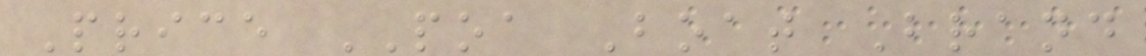Price POA Boat Brand
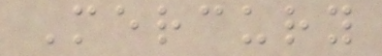Mercury
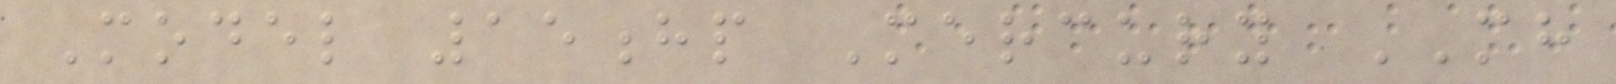Model 15hp Mercury MH
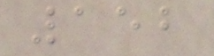152
